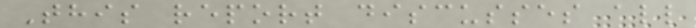This report discusses all
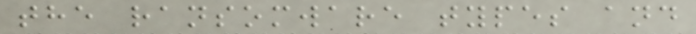the ransomware types and
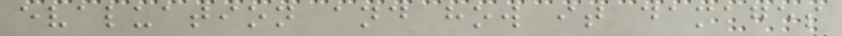evaluation and how it damages
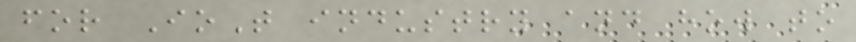for IoT industry and how to
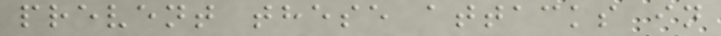prevent these attacks in
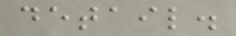detail.
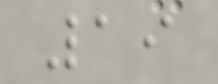19
